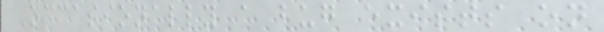Occasionally a bug exists on
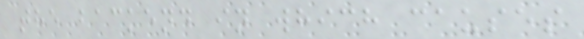the backend in which causes
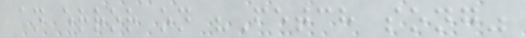an error on "Fetch song"
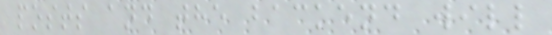posts and the backend will
